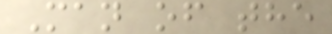Man of the
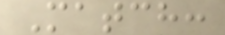Match:
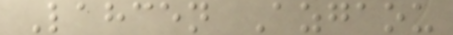Lahcen Azgaou
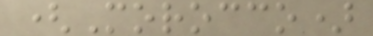(Morocco)
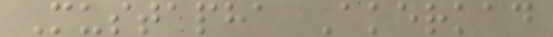Mustapha Akerkad
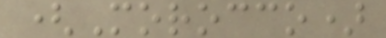(Morocco)
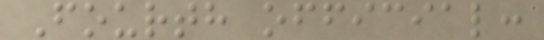Fourth official:
